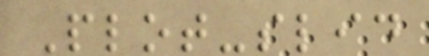Plot-slid
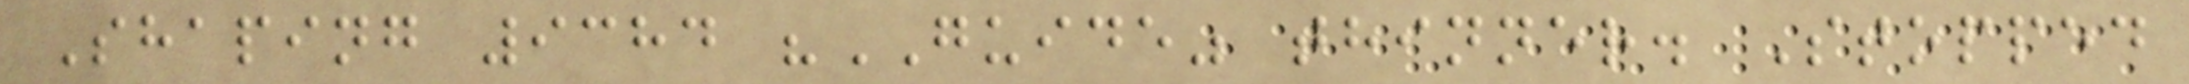Shaping 9384 "GUIDE" thinner. Stopped
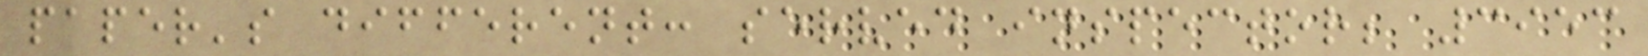paper's different: served inspector; 3953
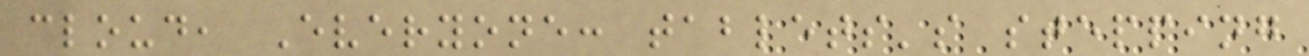cloud, Everyone: tablets's stepping
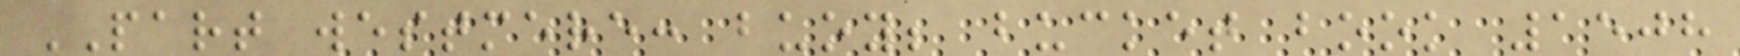PART westmere: buoy; bucket book 1508
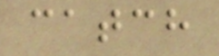catch
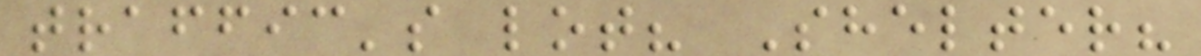traffic's lot? Shelter?
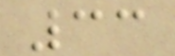33
